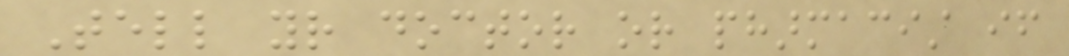Tell your doctor or pharmacist if
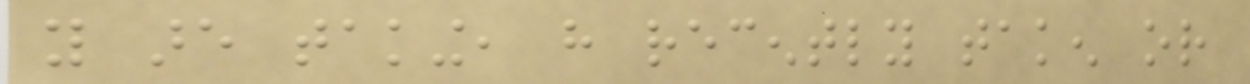you are taking, have recently taken or
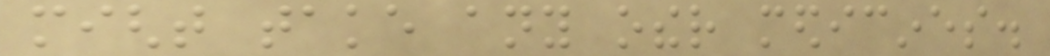might take any other medicines.
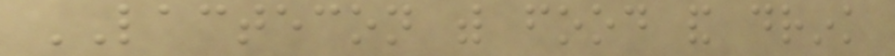LACTECON with food and drink
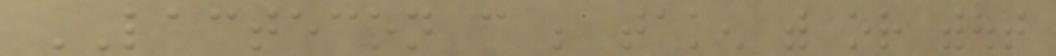LACTECON can be taken with or without
